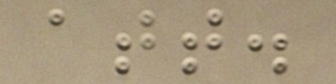att.
